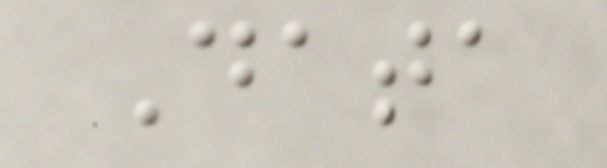Data
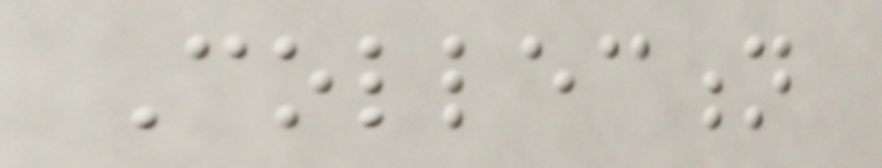Collection
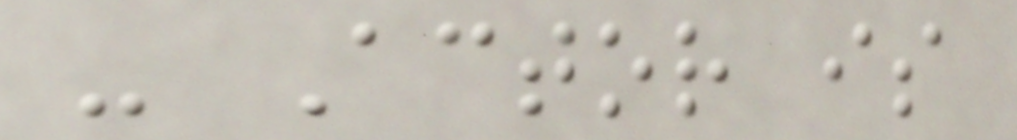- Actor is
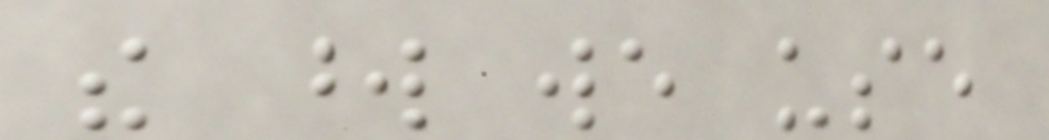the word we use
